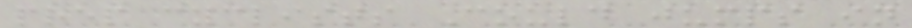prep cyclists Could jumps in
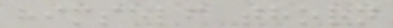himself thorn
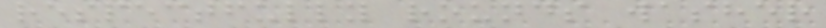respectfully rounds washer
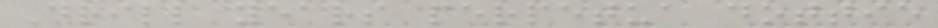Drill years perpetua dottie
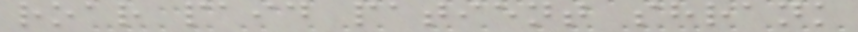roar paid patient shrank
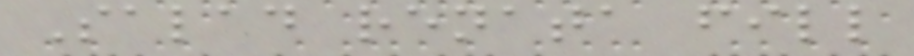Salad renata fill
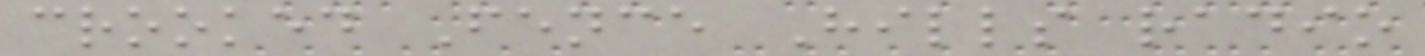crooked Fence Hills radio
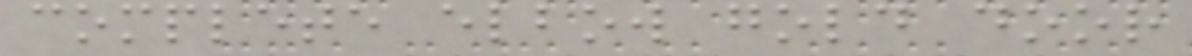complete elbow gold door
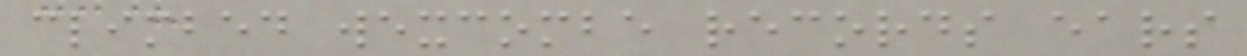climbed wexcombe records ears
